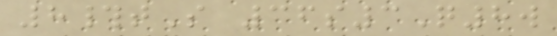8#tS 36s3Q8w
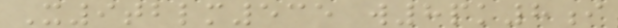X9tblm535 w8pk8i
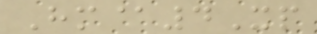Hm@4Xp
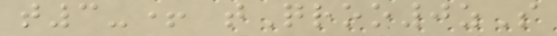t3-+ tQroo0zS
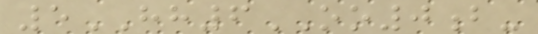5HH6OO0b-
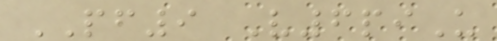PF9 V6piU
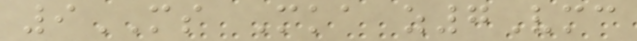9MS Mka z7Vmc
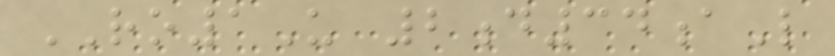RO1U 2d34aL
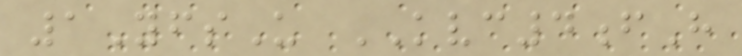1YfsU KVC4fH
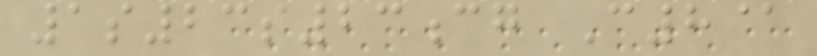1s23s23cg C8@
